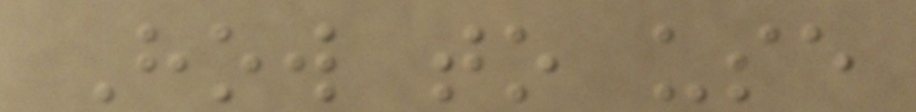How to use
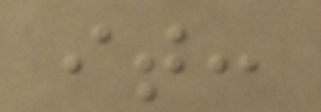it:
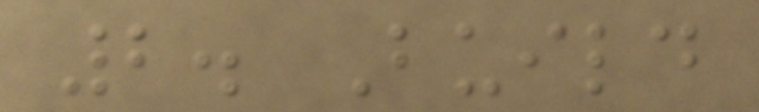2. Build
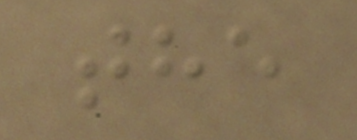the
